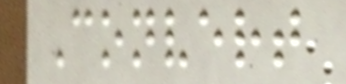Convert
